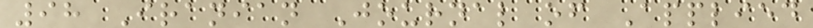98 Iranian Journal of Applied
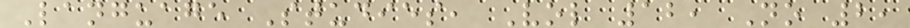Language Studies, Vol 12, No 2,
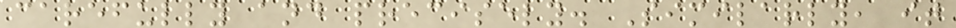carefully and precisely. Similarly, it
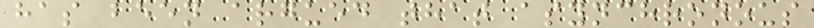has been argued that asynchronous
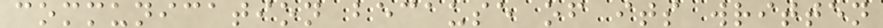communication because of its written
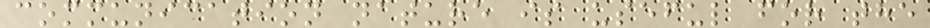communication nature is useful for the
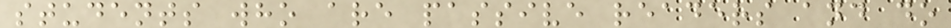students who are passive readers and do
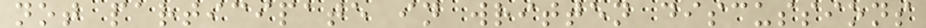not participate in written discussions
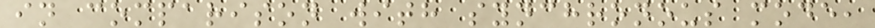in comparison with synchronous mode,
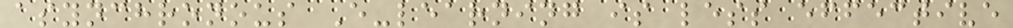asynchronous E-learning is less effective
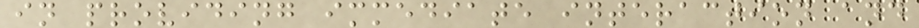in providing immediate interaction and
